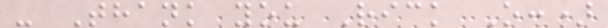- Thank you Rick O:)
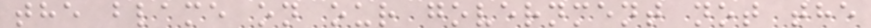the blame on our government not the
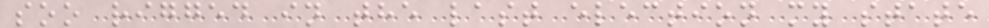soo rigged in the last election my state
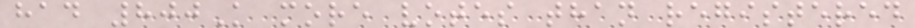had 800K more votes than registered
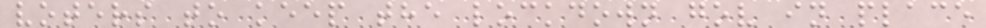voters to keep the lockdown gov in place
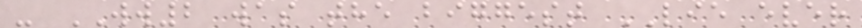- WW2 was the biggest LIE ever
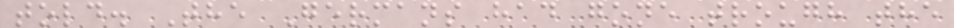told. The Germans had gone trough the
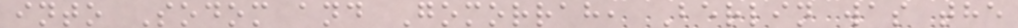into Sodom and Gomorrah, Berlin was the
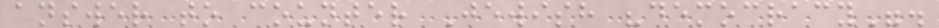answer to counter Jewish "democracy".
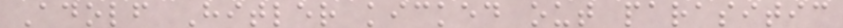Adolf Hitler kicked out parasitic
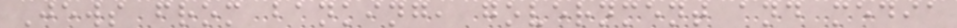Jews from banking, government and media
